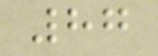87
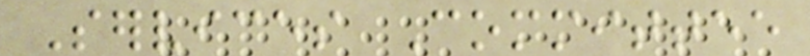Services Committee
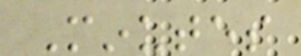Minutes
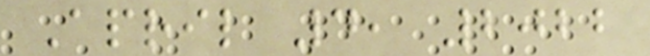April 4, 2022
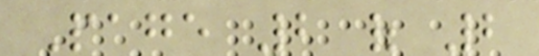Page 2 of 2
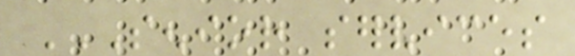SENIOR SERVICES
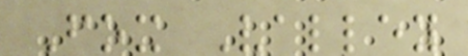Fox Valley
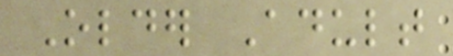Older Adult
